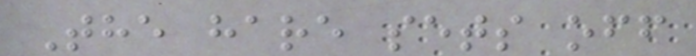The hare sets off
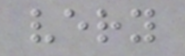very
